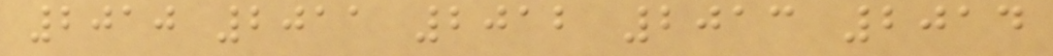2010 2011 2012 2013 2014
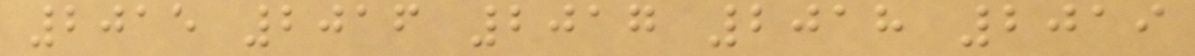2015 2016 2017 2018 2019
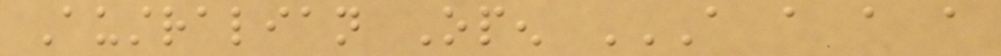Australian Open A A A A
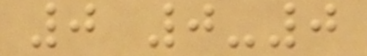0 0-0
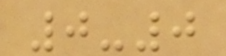0-0
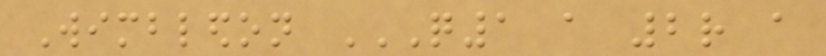Wimbledon Q1 A 2R A
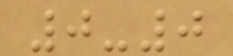0-0
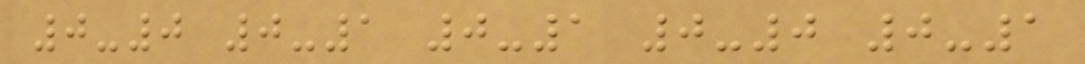0-0 0-1 0-1 0-0 0-1
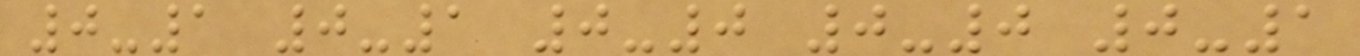0-1 0-1 0-0 0-0 0-1
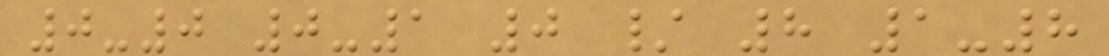0-0 0-1 0 / 8 1-8
